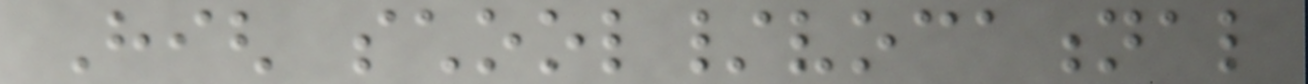High school/vocational
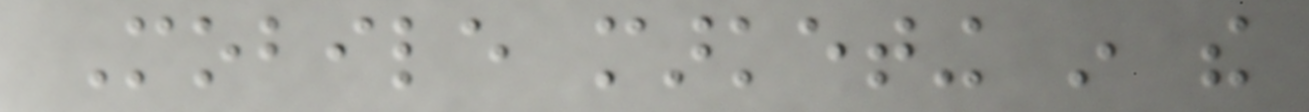Mobile marketing in the
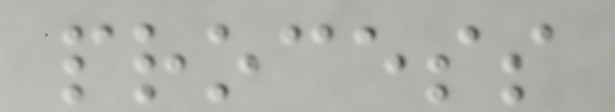process
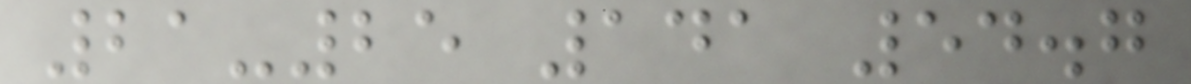21-25 141 54.7
